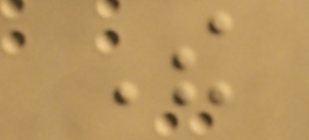The
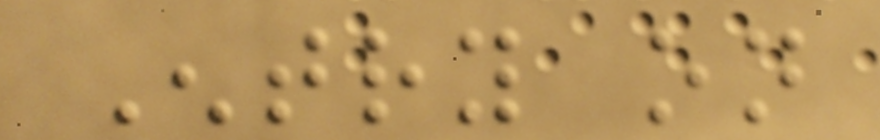Entry on
